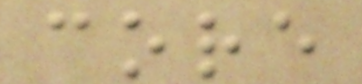core
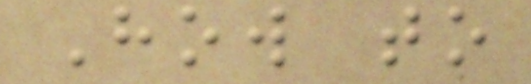How to
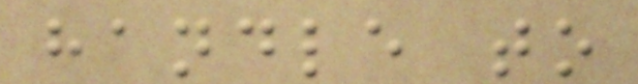handle to
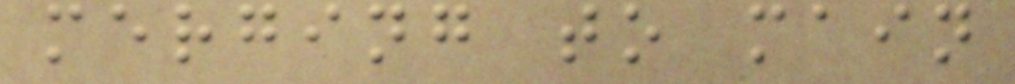merging to main
